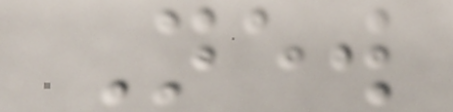New
